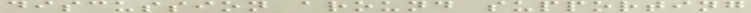discussion around supporting
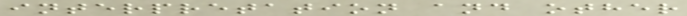interpretation and other
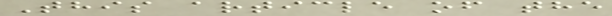This article of the
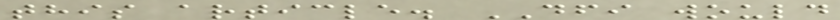this article. DFI would
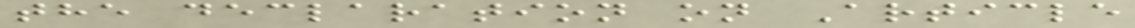the declaration on Article
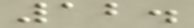12.
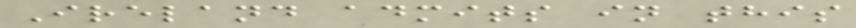Ireland admits in this
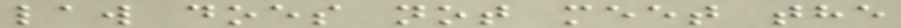law does not meet the
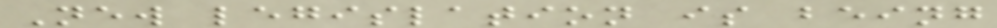New legislation is being
